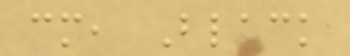cm, Black
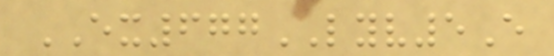EX677LYV5E
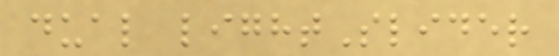dual lightSlider
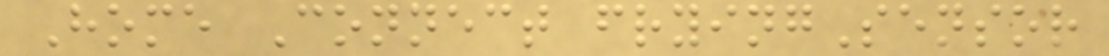Home Connect fryingSensor
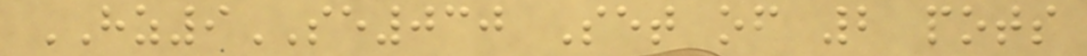HZ9SE030 Set of 2 pots
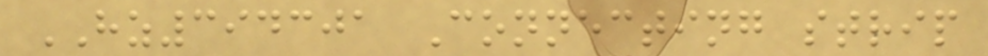HZ394301 Connecting strip
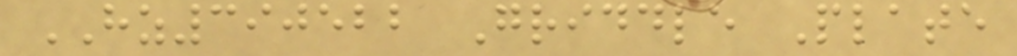HZ390522 Griddle Plate
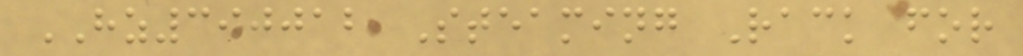HZ390012 Steaming Rack for
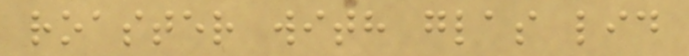roaster with glas lid
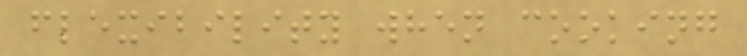flexibility when cooking
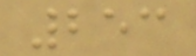253
